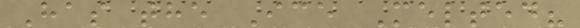Has the Ice Melted?
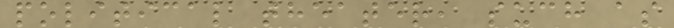political theater, such as
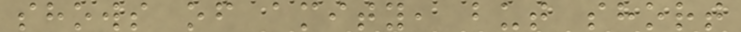shows of amity, but short
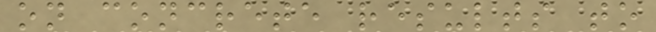on concrete results to
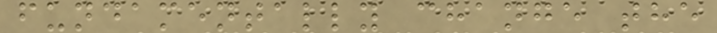fundamentally change the
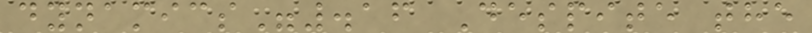dynamics".16 Despite the
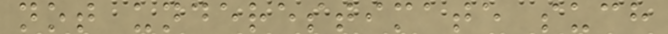not underestimate such
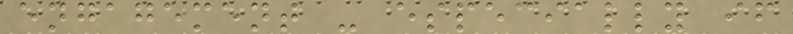engagement - especially if
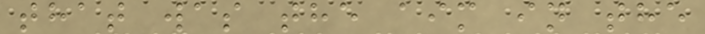that was the aim in the
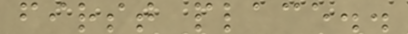first place..
